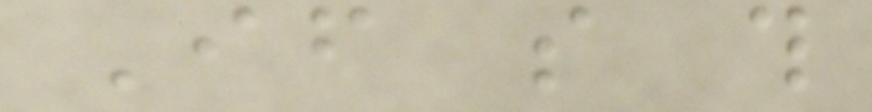If so this
